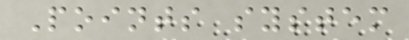Points system
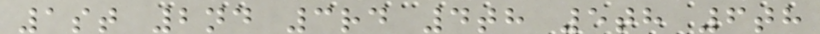1st 2nd 3rd 4th 5th 6th
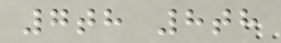7th 8th
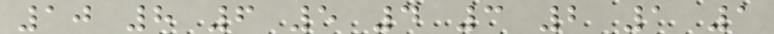10 8 6 5 4 3 2 1 1
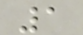1
